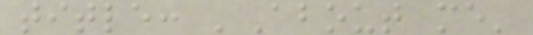title: 'About me'
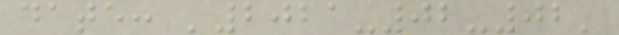date: '2021-02-02'
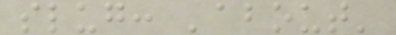slug: 'about'
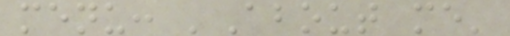menu: 'About me'
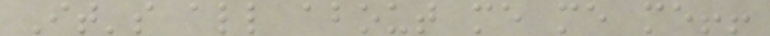It's all about me me me!!
